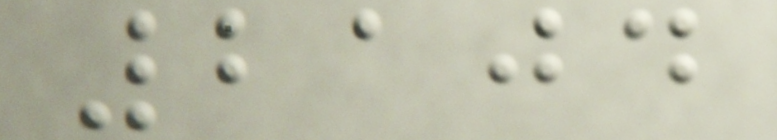2104
